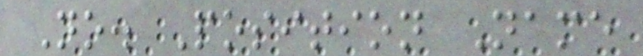No. Position Name
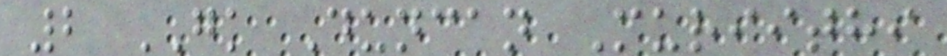2 GK Duncan Muriithi
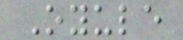Oyule
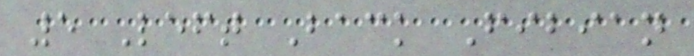5 Left Back Fibian
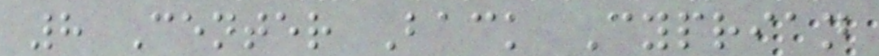8 Center Back Cyprian
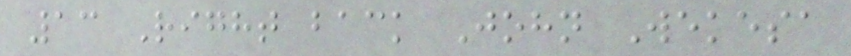13 Right back John Wekesa
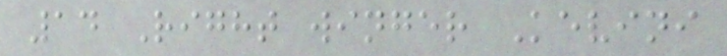14 Right winger Kevini
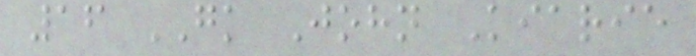16 GK John Kiarie
